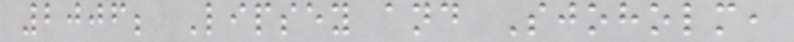2006; Lipsey and Sjoholm,
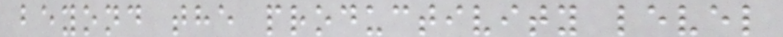beyond the productivity level
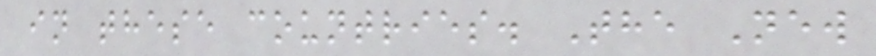in these countries. The New
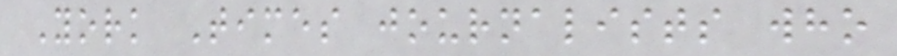York Times journalists who
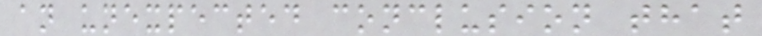an unexpected conclusion that
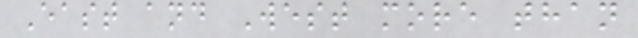East and West more than
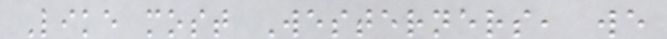Like most Westerners, we
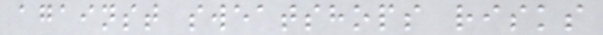against sweatshops risks
